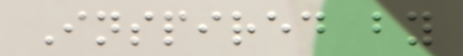Inspired by
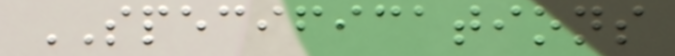SPECIFICATIONS
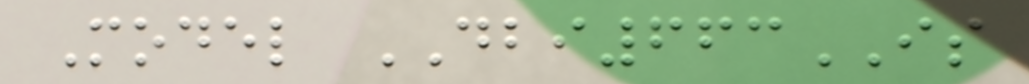Model DBI663IS
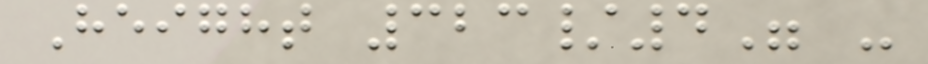Height 323/4" -
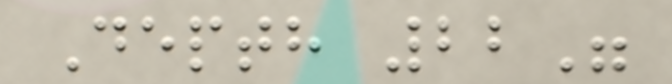Depth 22"
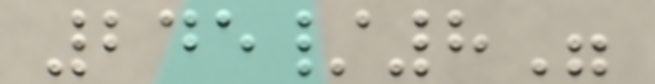245/8"
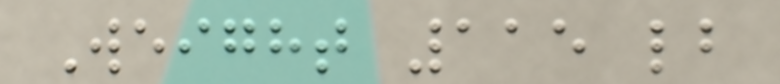Weight 115 lb
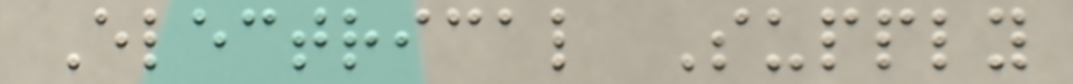Electrical Supply
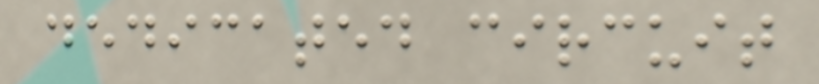dedicated circuit
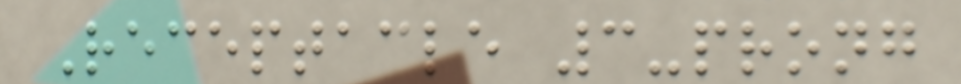Receptacle 3-prong
